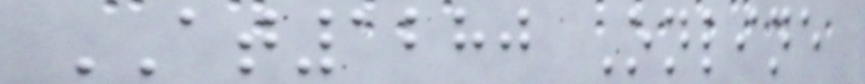AT1280 Online
